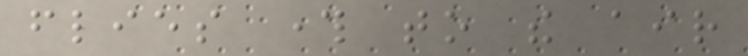flies through to the air
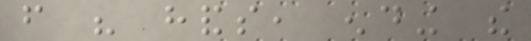from his hands, ending the
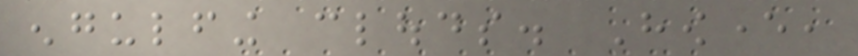engulfing clouds. However,
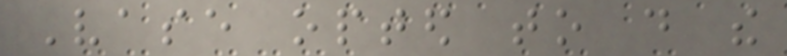Vase opted to do the
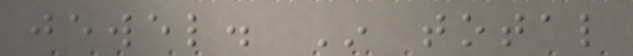jewel. In total
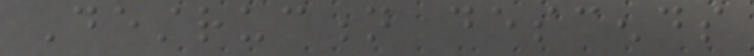Destruction descends
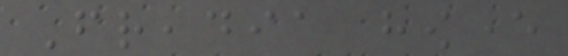Freadia however
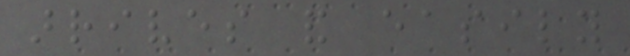arrives and easily
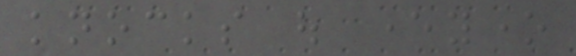knocks out everyone
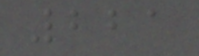221
